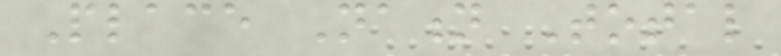Place Nation Total
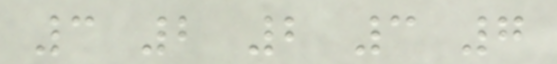3 2 2 3 7
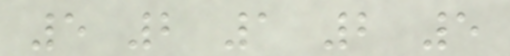5 2 1 2 5
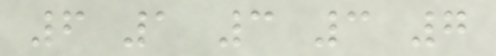6 1 3 3 7
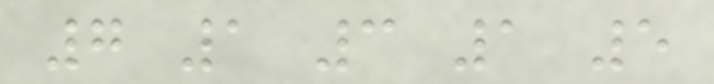7 1 3 1 5
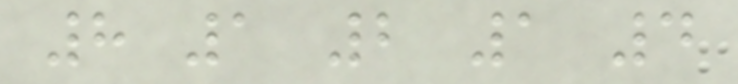8 1 2 1 4
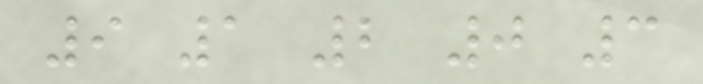9 1 2 0 3
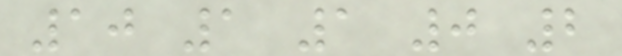10 1 1 0 2
